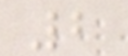2
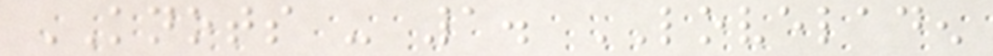KNOTS - 1. LOVELADEN
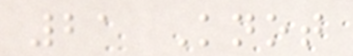21 Knot
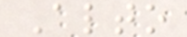Alto
